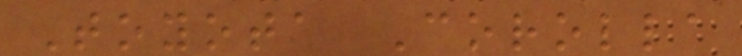Toyota Corolla
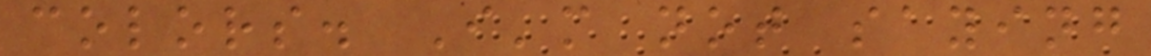colors. I'm not saying
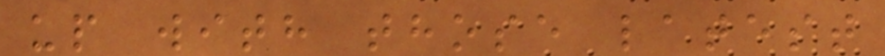up with those latest
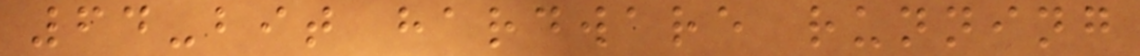64-bit hardware running
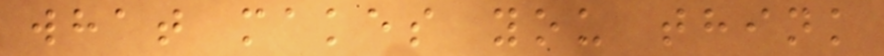what makes you think
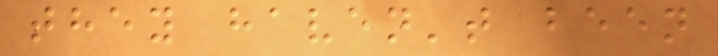they haven't been
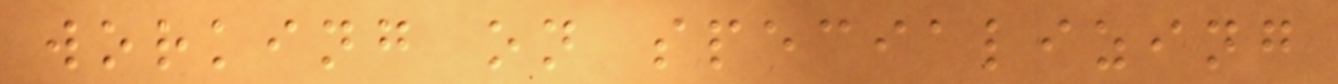working on specializing
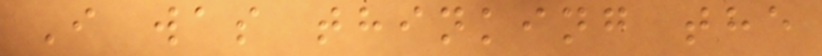I was thinking the
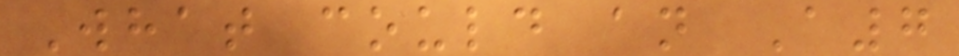What could an A7
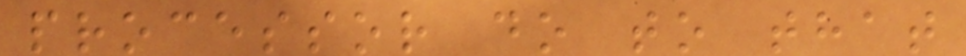processor do to that
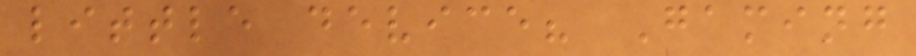little device? Gaming
